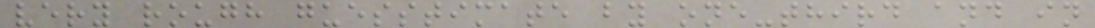very rough guesstimate by one-third and in
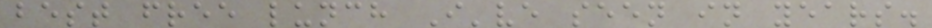best free lunch I've seen in years.
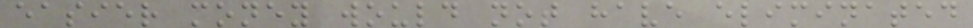easier money would not have eliminated
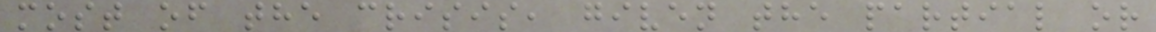most of the crisis, given the partial or
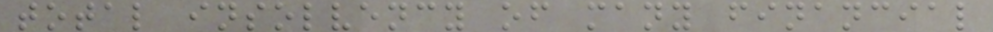total insolvency of many financial
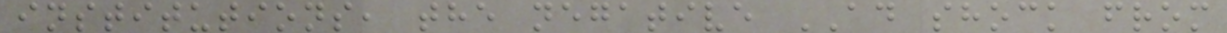institutions, the negative AD shock from
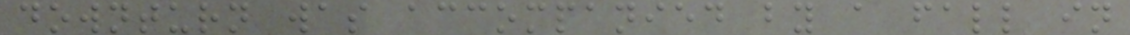downturn was accompanied by a fall in
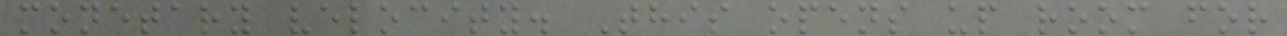monetary velocity. This opens up room for
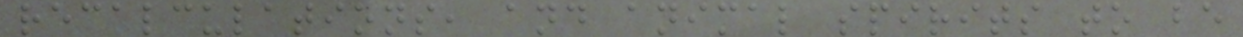recalculations, and animal spirits to be
